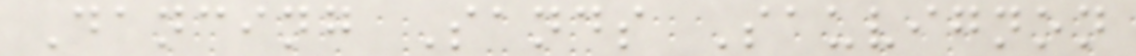Dancing Sands Sauvignon
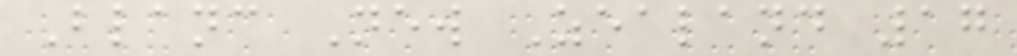Blanc New Zealand 17
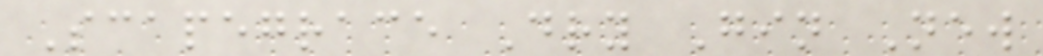Scapegrace Dry Gin New
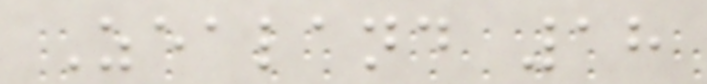Zealand 18
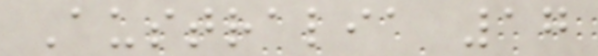Australia 17
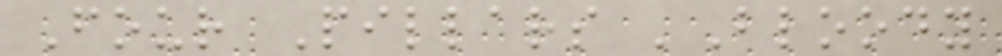Four Pillars 'Bloody
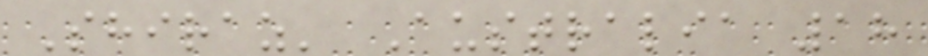Shiraz' Australia 18
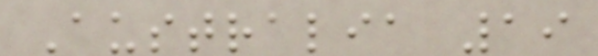Australia 19
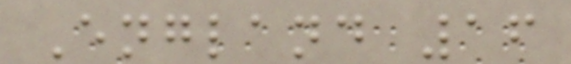England 16
